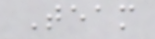Team
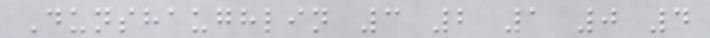Dunshaughlin 3 2 1 0 4
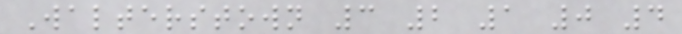Walterstown 3 2 1 0 4
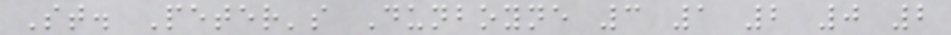St. Peter's Dunboyne 3 1 2 0 2
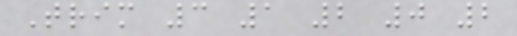Trim 3 1 2 0 2
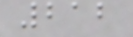212
